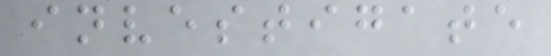investigate
